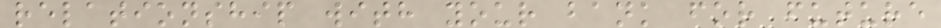relationship with your bank for future
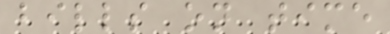bills on time
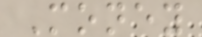Money
